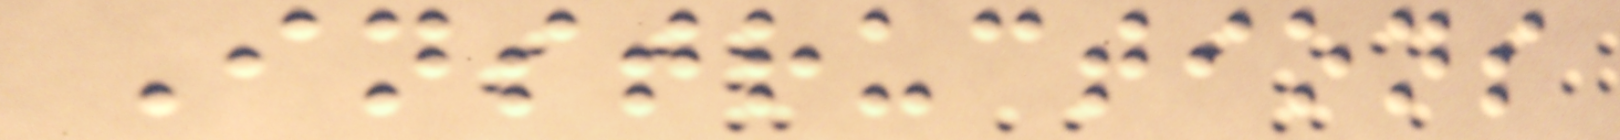Instructions
